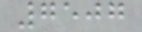7507
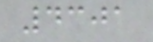4301
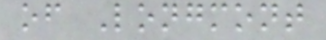of Longmont
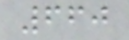660
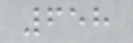658
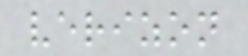verizon
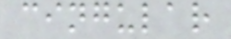cingular
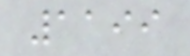1199
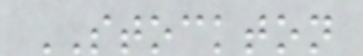STOCKTON
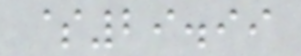$29.99
